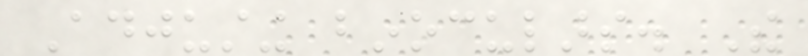Adjusting binoculars. The
